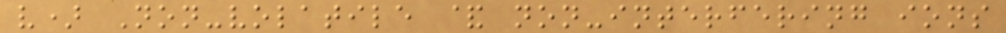v) Non-volatile & non-interfering ions
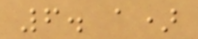6. a)
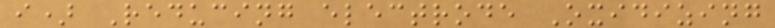i) Reducing electrode Oxidizing
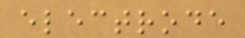electrode
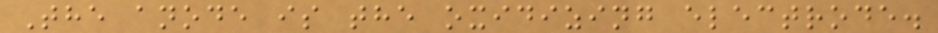The anode is the oxidizing electrode.
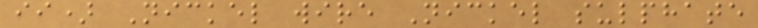ii) Nickel wire Nickel sulphate
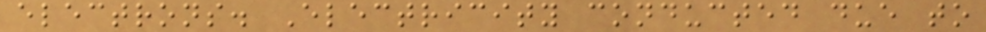electrons. Electricity conducted due to
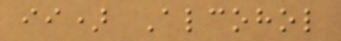ii) Alcohol
